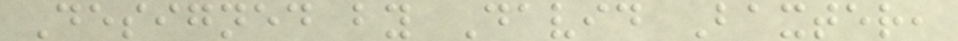Designed by David Baxter,
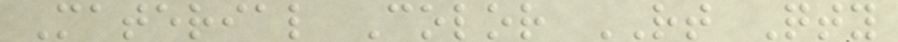Material Color RT Qty
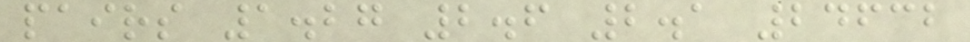pairs 1.27 2.6 2.1 24632
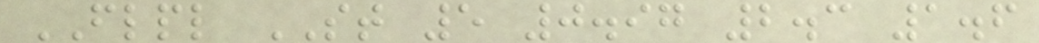FLPL ST 5 0.97 2.3 1.6
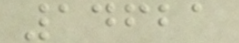14621
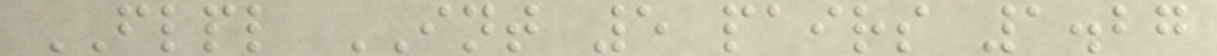FLPL INT 5 pairs 1.27
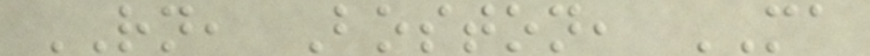RN, Boston, MA
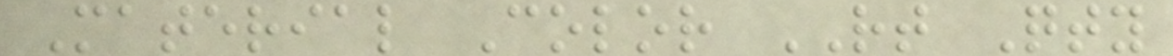Material Color RT Qty
